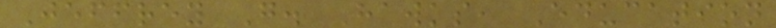Jeffrey G. Hawks, Education
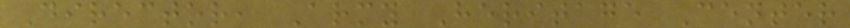Director, Army Heritage Center
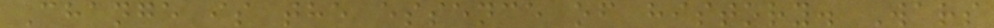Change is the essence of history. Wars
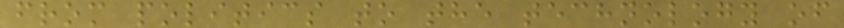from politics to the technology of
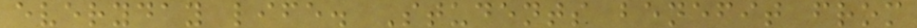everyday life. Students benefit from
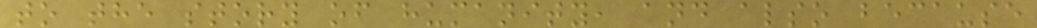to the story of humanity, and also because
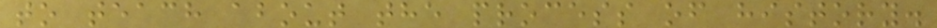to teach about the process of history.
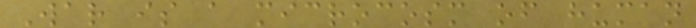War is a microcosm of human
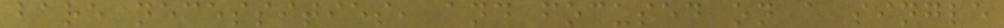bare necessities, and focused on a single
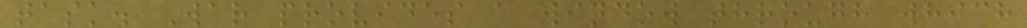task. War provides a window through which
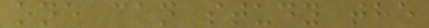one can study the
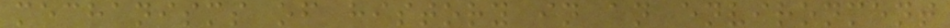mechanisms of history in an environment
